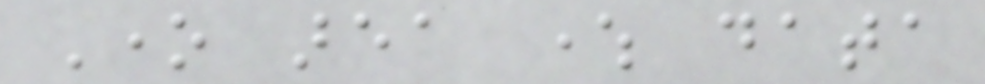One area where data
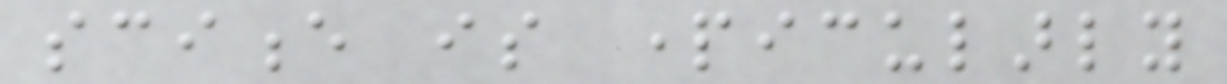science is particularly
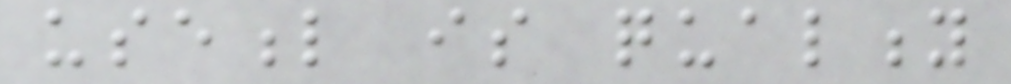useful is quality
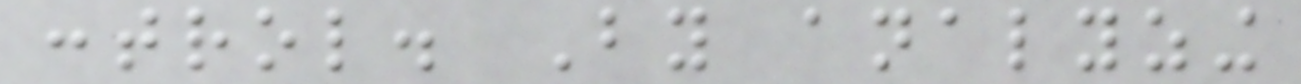control. By analyzing
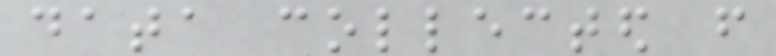data collected from
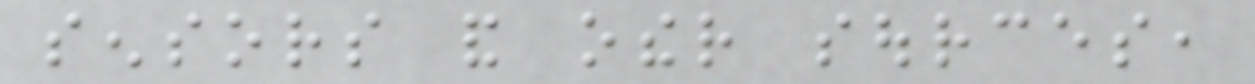sensors and other sources,
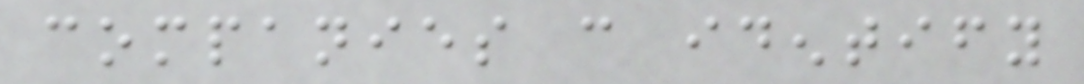companies can identify
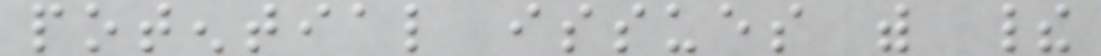potential issues with their
